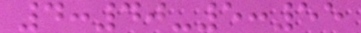4:40-5:55
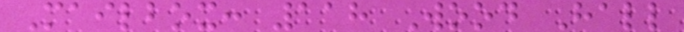Mailbox: 118 Wood Hall
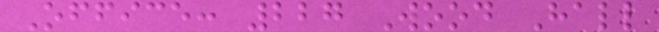Office: 227 Wood Hall
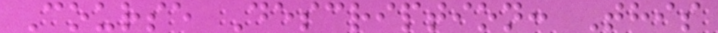Course Description: This
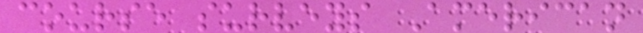course surveys American
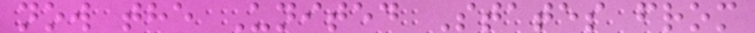now the United States from
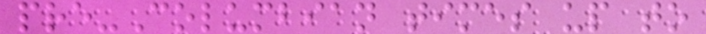pre-Columbian times up to
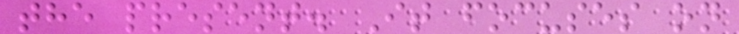the present. It focuses on
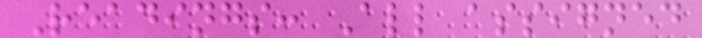Readings: All assigned
